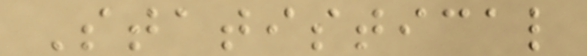Statistical
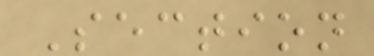Section
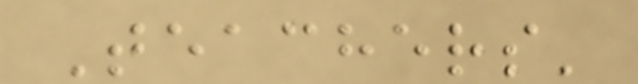Teachers'
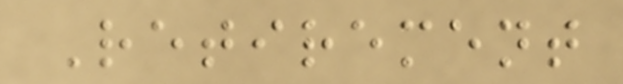Retirement
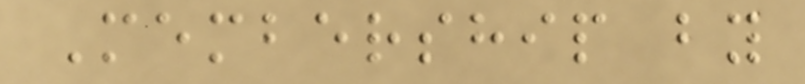Membership by
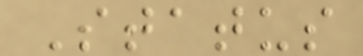Status
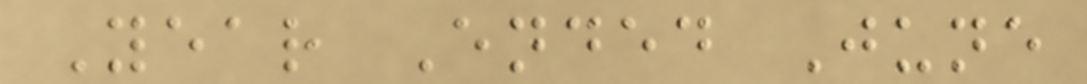Year Ended June
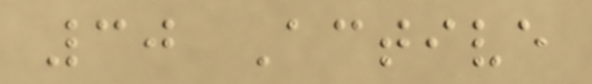30 Active
